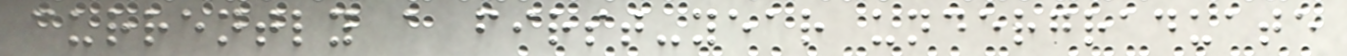currently a first-year undergraduate
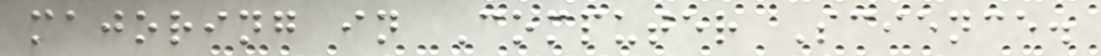majoring in Computer Science.
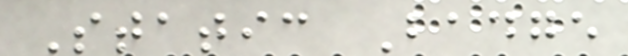Static Badge
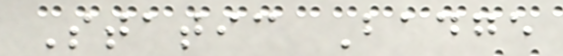Static Badge
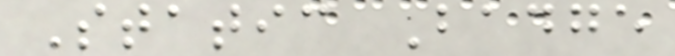Static Badge
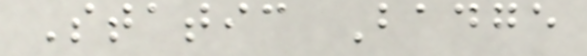Static Badge
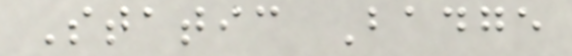Static Badge
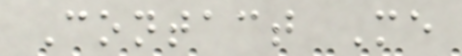Contact Me
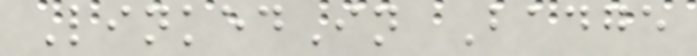LinkedIn Badge
